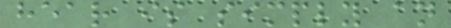hear is simply an
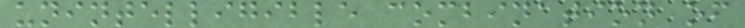unintelligible combination of
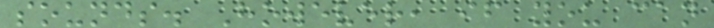sounds. However, if you can
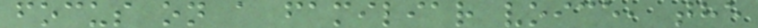focus on a familiar voice, the
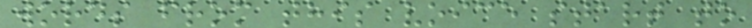words from this voice start to
